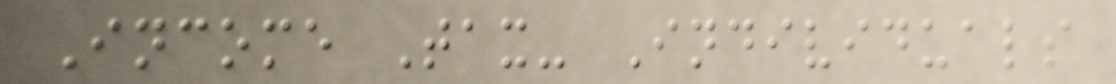Income Tax- Individuals
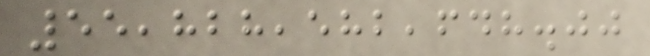55,828,582,648.00
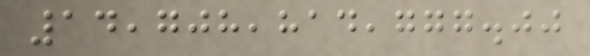14,708,814,777.00
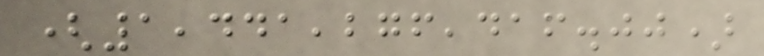(1,441,276,416.00)
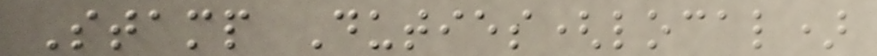Stamp Duties(local)
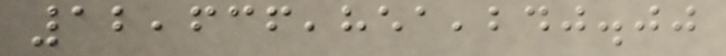12,636,851,240.00
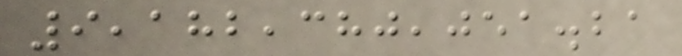9,182,380,051.21
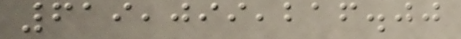619,099,216.00
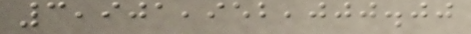3,901,952,000.00
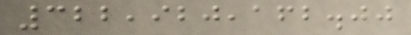322,920,162.00
